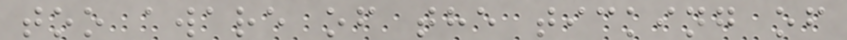too aware of the ticking of
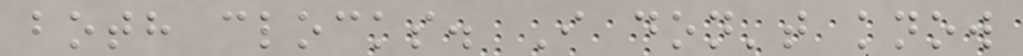both clocks. I don't know
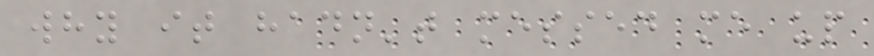why it hadn't messed me up
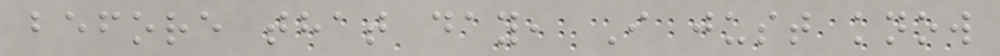before that day, I just know
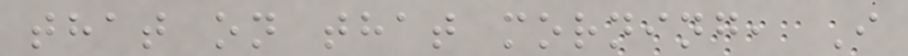that on that morning, I
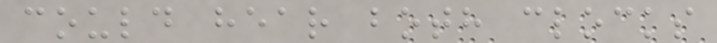could hear both clocks
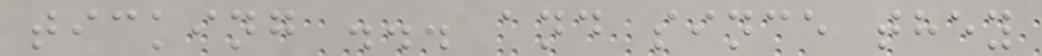ticking ... and since they
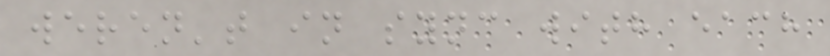weren't in sync with each
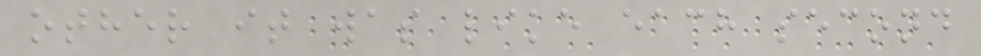other it was like each second
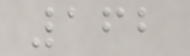162
